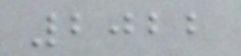2022
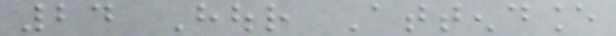24 Hour Attendance
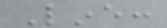Line:
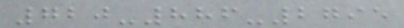720-886-2795
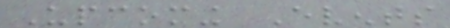Upcoming Events
